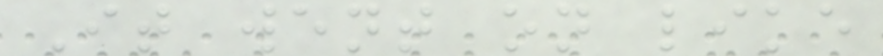It went on like
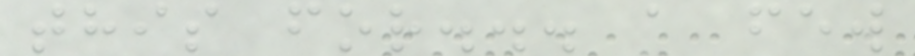this for... a few
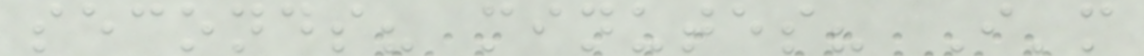seconds? minutes? I'm
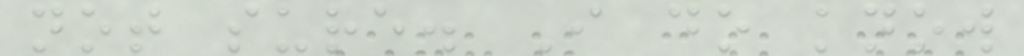not sure. I do know
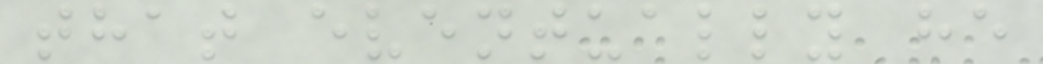that eventually he
